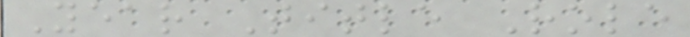Year Title Role
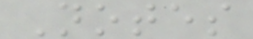Notes
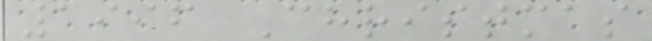1996 Christmas
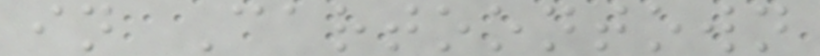in Cartoontown
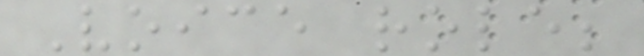Voice role;
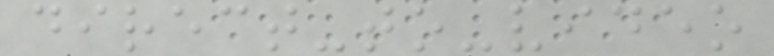direct-to-video
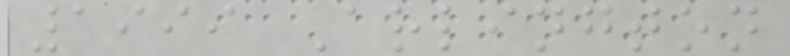1999 Arlington
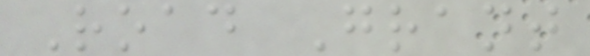Road Grant
